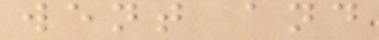went and
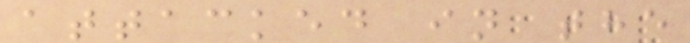attacked in the
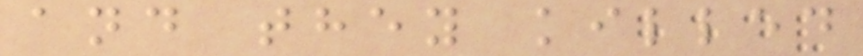and they killed
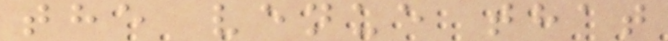the venue that
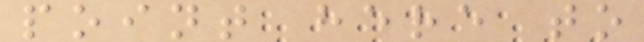point here to
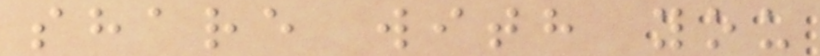share with you
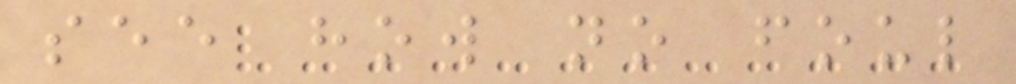see how no foul
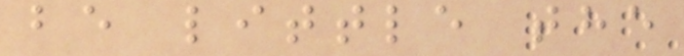be little the
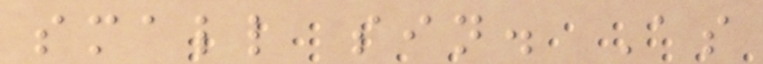small sin. As
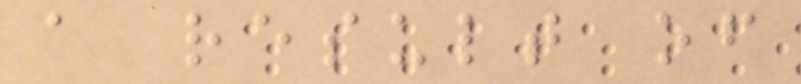a result of
